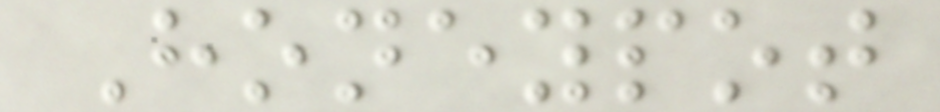Honeypot
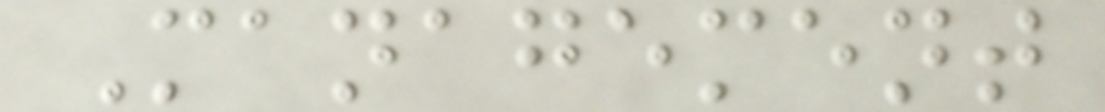Management
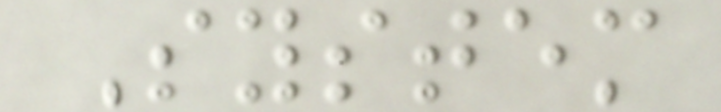System
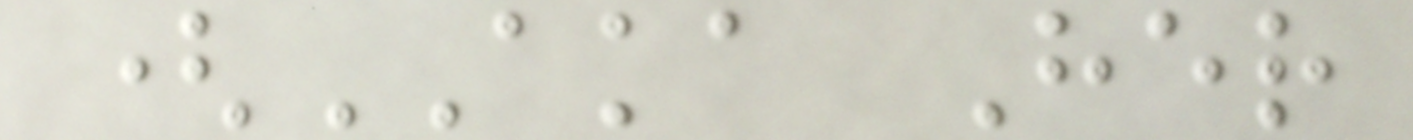(AKA Her
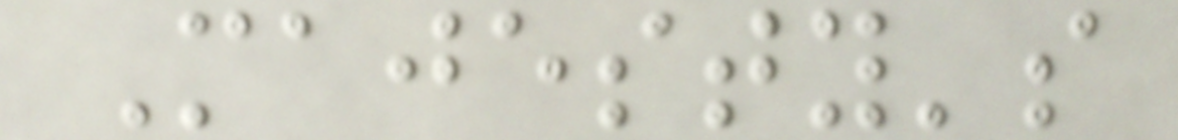Majesty's
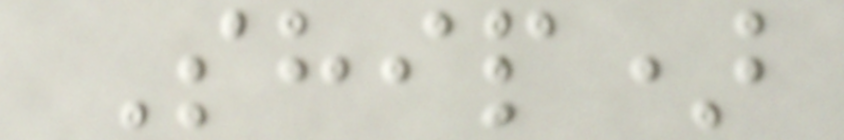Ship)
